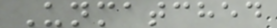Unmatched
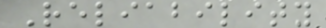Reliability
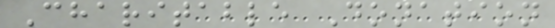Charitable Donation
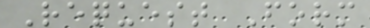Request Form
